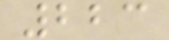223
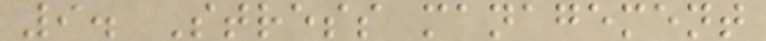9. Stress management
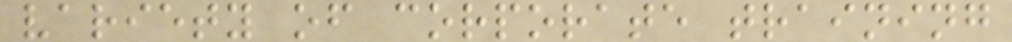variety of corporate training
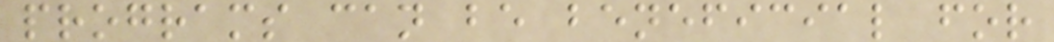programs can be beneficial for
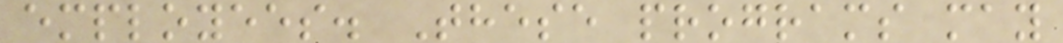employees. These programs may
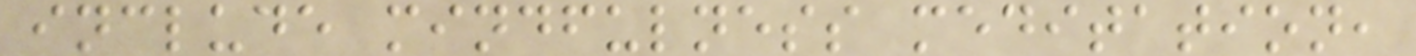include mindfulness meditation,
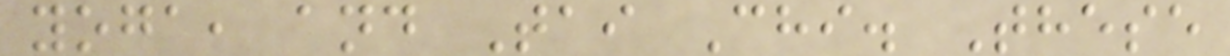yoga, and Tai Chi. These
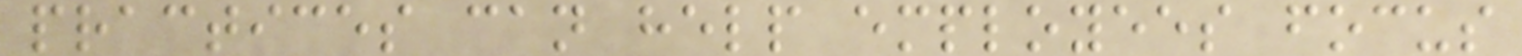practices can help employees focus
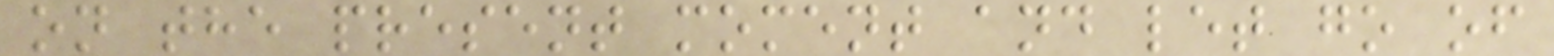on the present moment and let go of
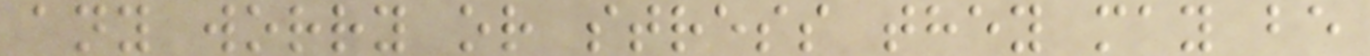any worry or stress they may be
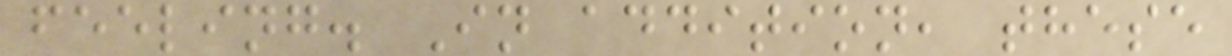feeling. In addition, these
